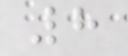8
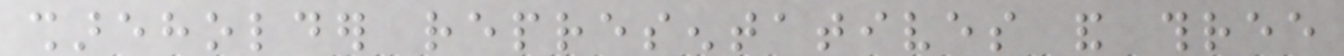shareholder representatives and three
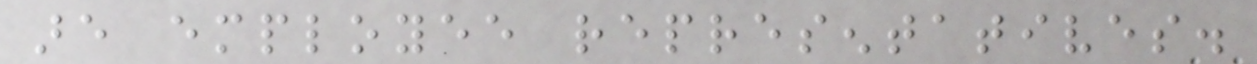are employee representatives.
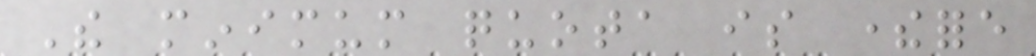The minimum quota is therefore
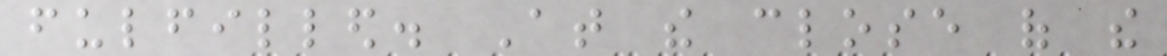fulfilled. At the close of the
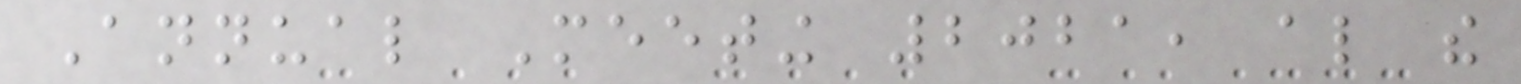Annual Meeting 2021, also the
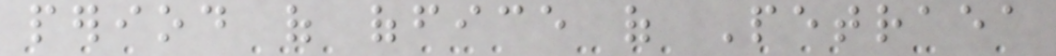period of office of Petraea
